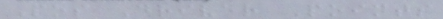Pos Driver Points
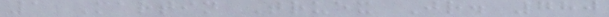1 Martin Truex Jr. 780
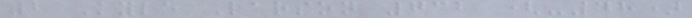2 Kyle Larson 732 (-48)
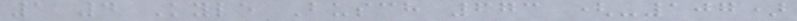1 4 Kyle Busch 673 (-107)
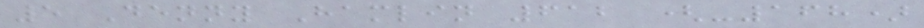5 Denny Hamlin 612 (-168)
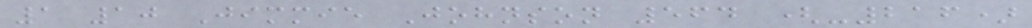1 10 Jimmie Johnson 564 (-216)
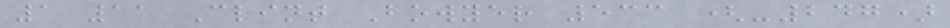1 11 Clint Bowyer 533 (-247)
